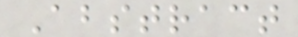Abstract
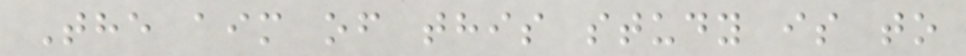The aim of this study is to
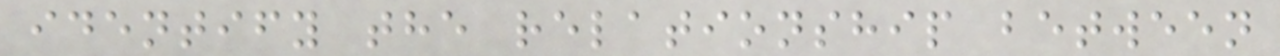identify the relationship between
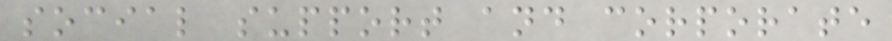social support and corporate
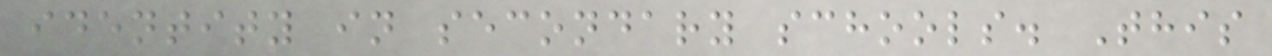identity in secondary schools. This
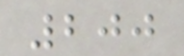200
